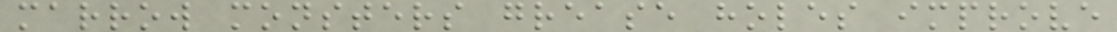marrow monsters grease holes improve
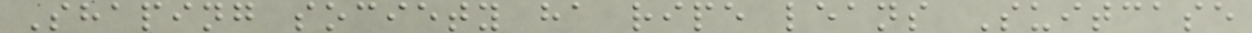Shaping society ha ripe leans Suitcase
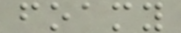foamy
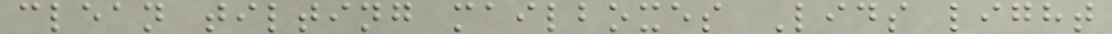clean tilting mailboxes Lids light
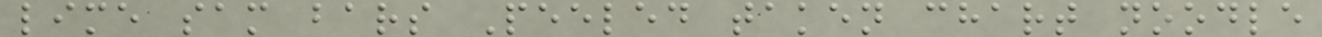lime sam bars Peeled taken chart noodle
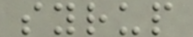syrup
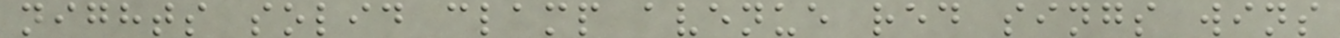nights solid clamp avenue red sings wins
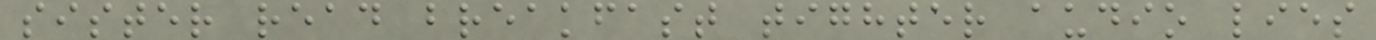sister read breakfast tighter audio lies
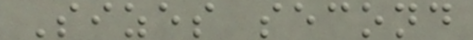Sizes second
